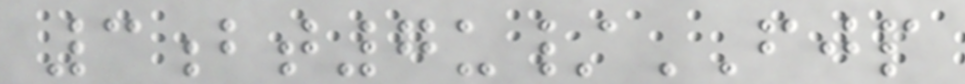3bt7u/FJP
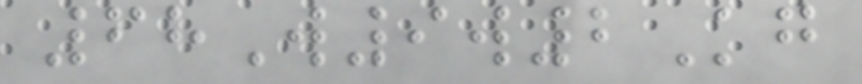68W9w2Kg
